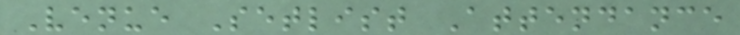Venue Setlist Attendance
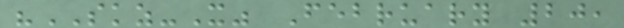"SKZ-X" February 20,
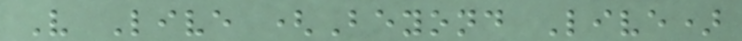V Live (Beyond Live)
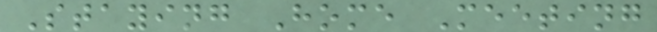Staying Home Meeting
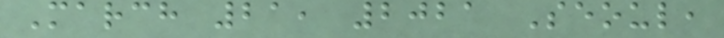March 21, 2021 Seoul,
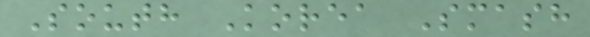South Korea Smash
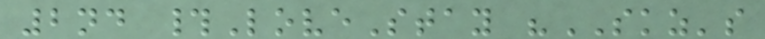2nd #LoveStay "SKZ's
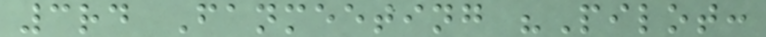3rd Fanmeeting "Pilot:
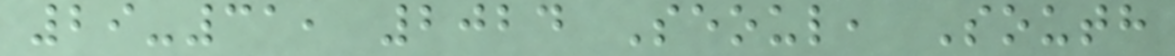29-31, 2024 Seoul, South
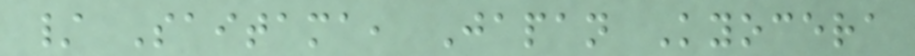/ Saitama, Japan Kyocera
